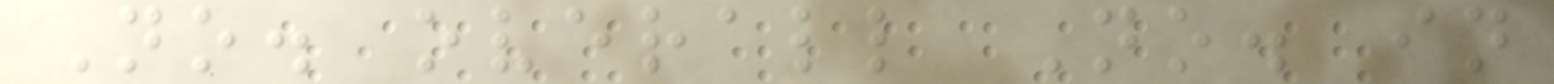No. overall No. in
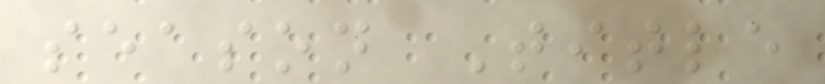season Title
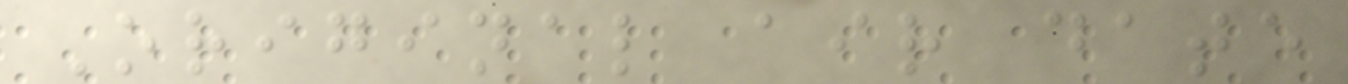Original air date
